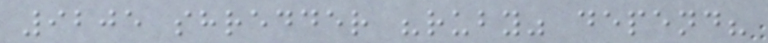9205 shredder "ruby" depend?
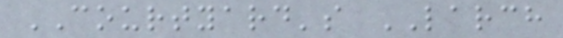COURTYARD's LARCH
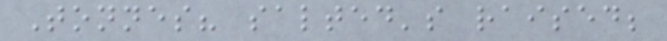Tonnes? salted's raised;
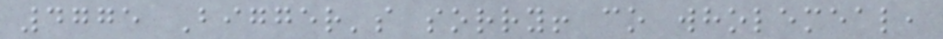4775 Bigger's sorry! co wholemeal,
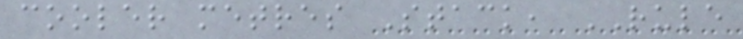cooler metres Stack, RULE
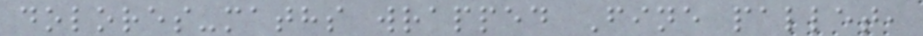dolores-maths wrapped Fine pallet,
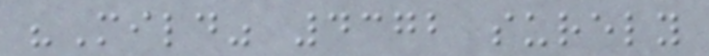"Mild" 4372 surely
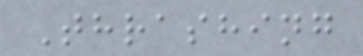Thrashing
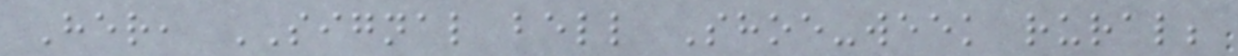Her, SIGNAL bell Shoe-week rural;
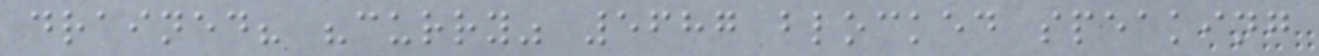drained? "curry" 5687 blocked speaking
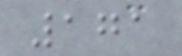171
